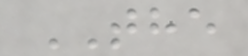THE
